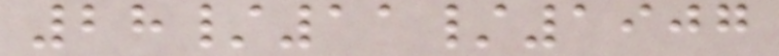28/11/1907
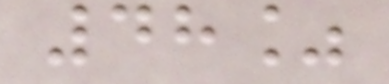48%
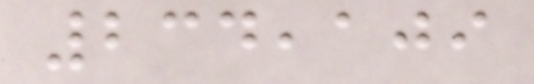234,109
